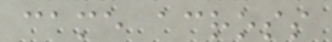came across
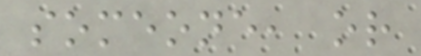someone, or
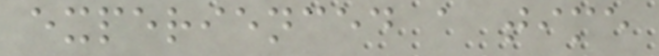experienced a time
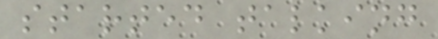started talking
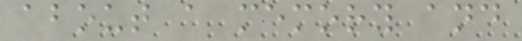about a memory and
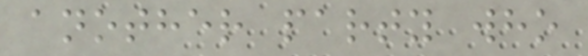another party who
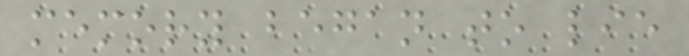memory began to lie
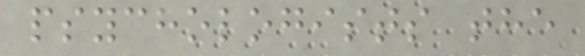psychologists the
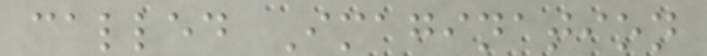called Imagination
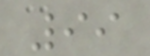99
